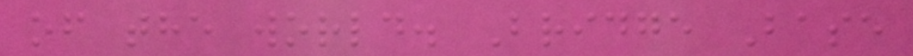of the world. Bridge Base
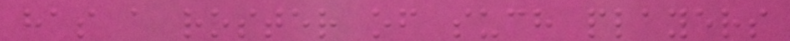has a roster of such players
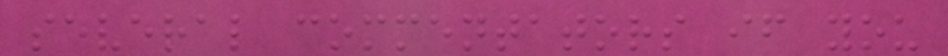several commentators if you
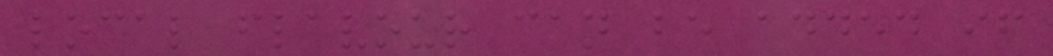local flavour can be added if
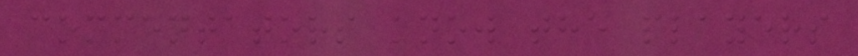commentators know the players
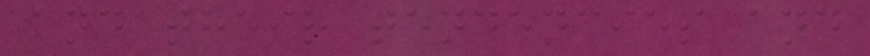and their tendencies and
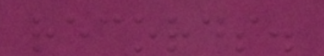records.
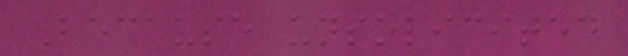Because unsolicited
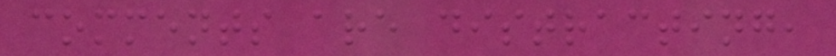comments are distracting,
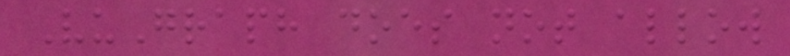VuGraph does not allow
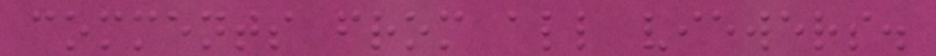comments from all viewers.
